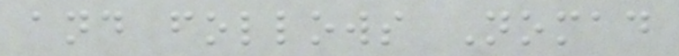and follows Nomad
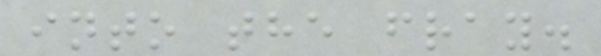into the fray.
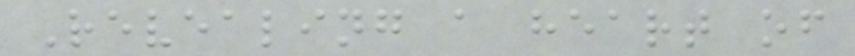Revealing a heart of
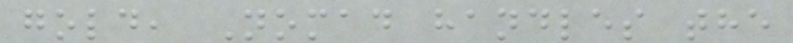gold, Nomad handles the
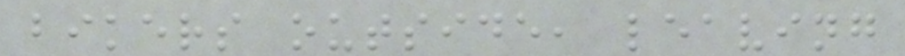bikers outside, leaving
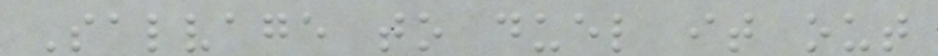Salvage to duel it out
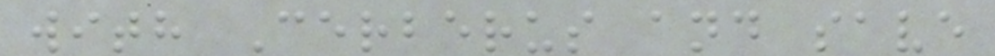with Cerberus and save
